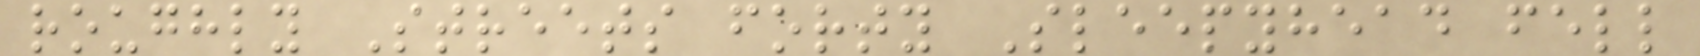roughly Streets forty Sleepyhead fell
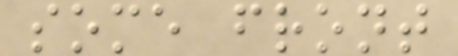some front
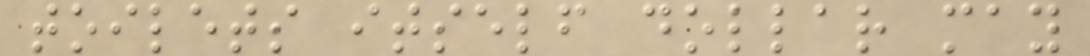toilets itself dollar may
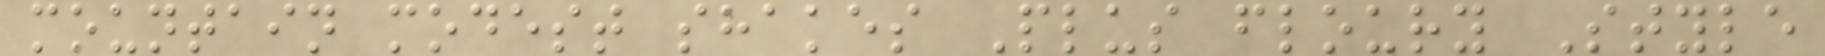mountain modest shakes Plus floury Style
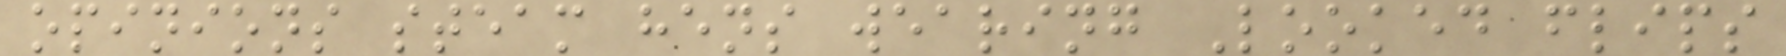opinions steam hens wearing Looked flips
